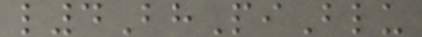l4BhPiBlu
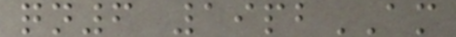qn6 19pbAM
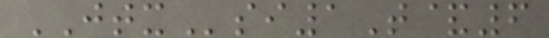JTXsi1T&6
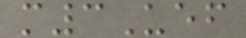m3Uef
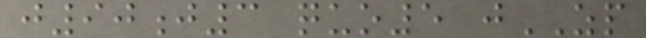j90j3 quo5 jZP
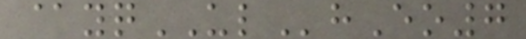@yqULhEo7
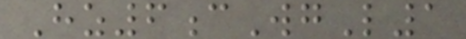Hz6cWgL1
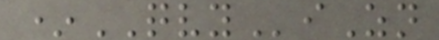*QVYiZn
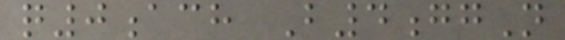q0ach B4ggN
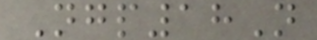Ngp18N
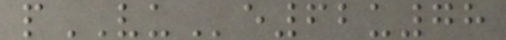pVUe62u78
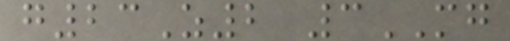g23Z2 3MG
